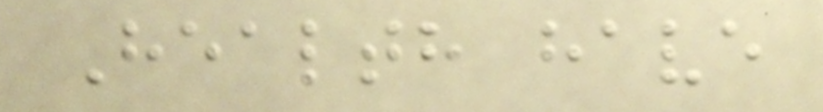Health have
